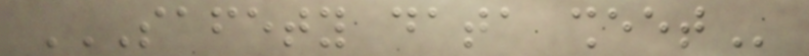SAFETY DATA SHEET
